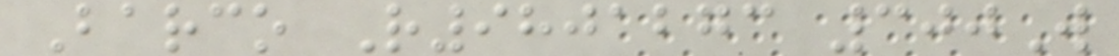Barco R9801273 300W
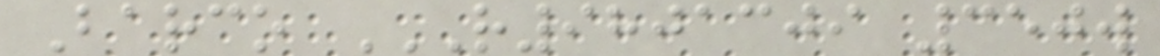Barco R9801309 350W
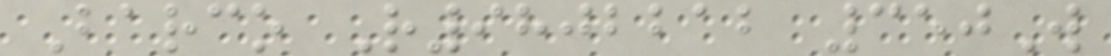Barco R9802212 350W
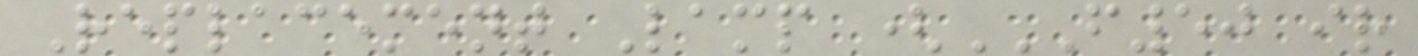Replacement Lamp (F50 IR
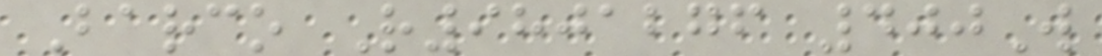Barco R9801276 400W
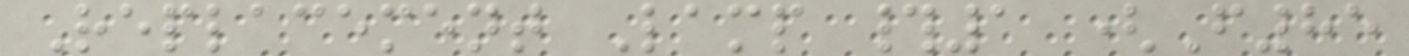Replacement Lamp #1 (F85
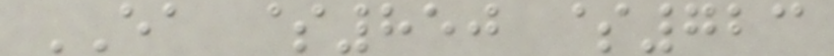EA $850 $723
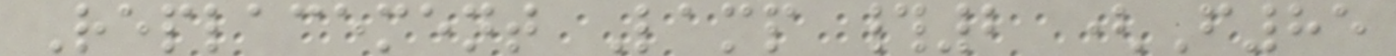Replacement Lamp #2 (F85
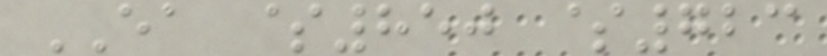EA $850 $723
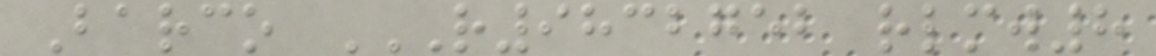Barco R9832752 RLMW8
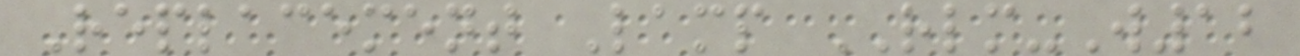Replacement Lamp RLM-W12
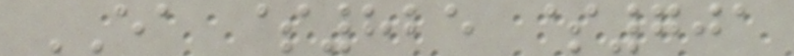EA $825 $701
